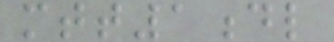mtt1dl
